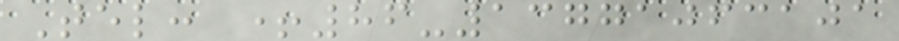Tel: +86-13771063101
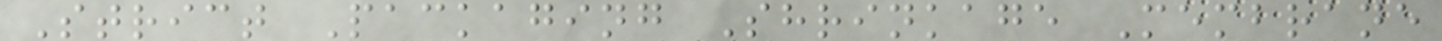Strict Packaging Shrinkage Membrane
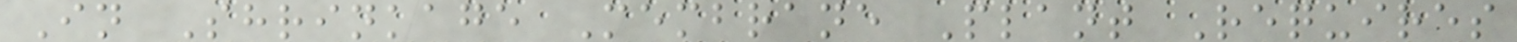In Shrinkage Membrane Plant Requires
